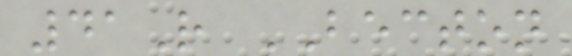41R BECTON
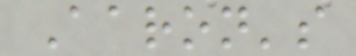Aaron's
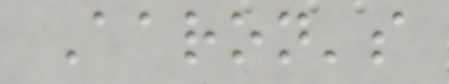Aaron's
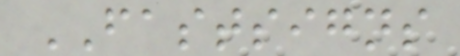FASTSIGNS
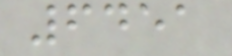6451
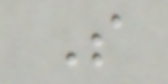S
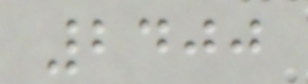2400
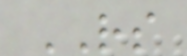RS
